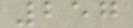257
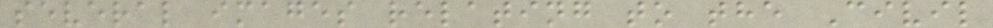several images relating to the Civil
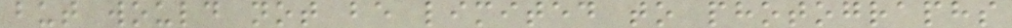but would not be limited to photographs
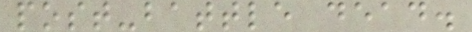post-battle dead.
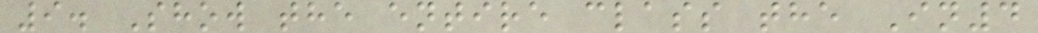9. Show the entire class the In4
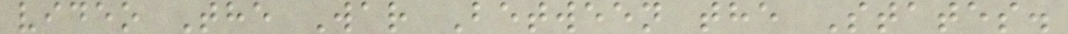video The War Between the States.
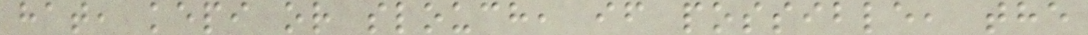hat, kepi or slouch, if possible, the
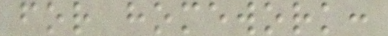for homework:
